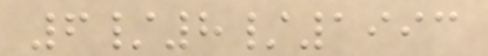6/8/1993
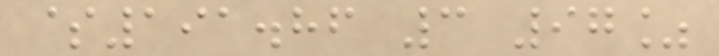$191.86 3 97%
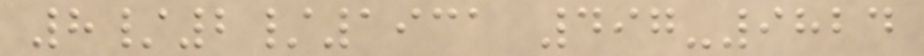8/2/1931 497-9824
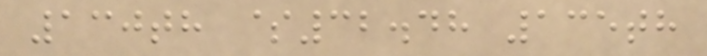130th $32.48 135th
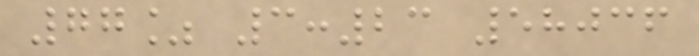77% 3:23 58036
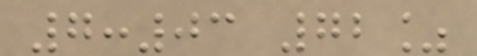7:03 72%
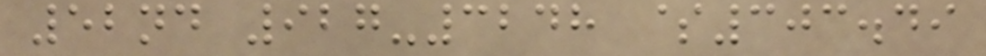52nd 927-3248 $303.49
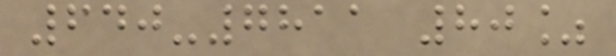640-7811 80%
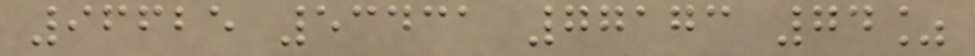96625 53431 77173 74%
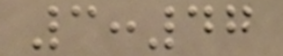3:47
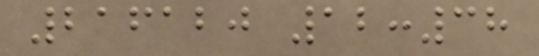216120 12:38
